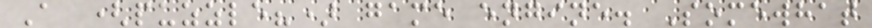A (puzzle?) game engine. Somewhat
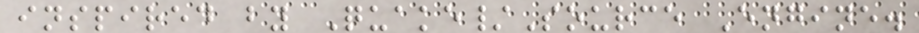inspired by Quake/Source Engine.
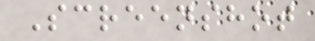Screenshot
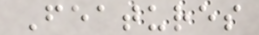Features
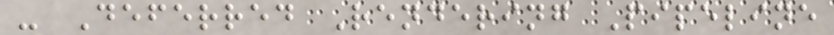- Deferred Rendering Pipeline
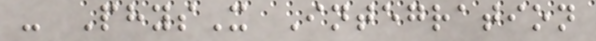- PhysX Integration
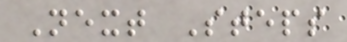Next Steps
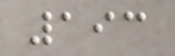193
